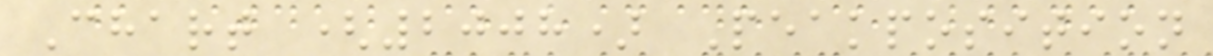Chart (2008) Peakposition
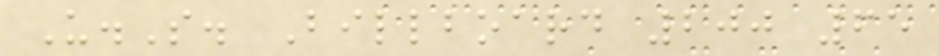U.S. Billboard 200 65
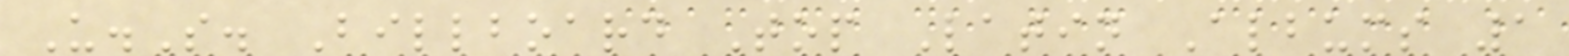U.S. Billboard Top Latin Albums 1
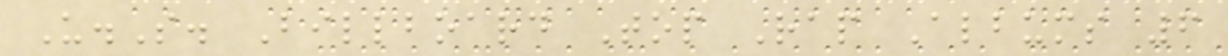U.S. Billboard Top Rap Albums 6
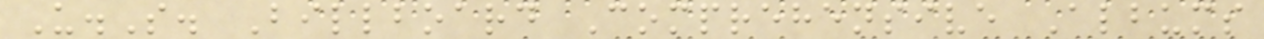U.S. Billboard Comprehensive Albums
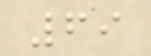69
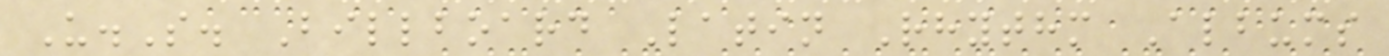U.S. Billboard Latin Rhythm Albums
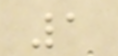1
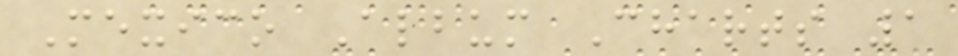Mexico Album Charts 1
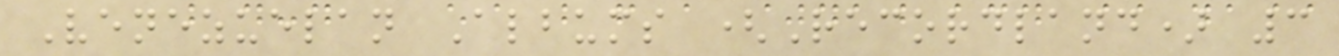Venezuelan Albums (Recordland) 3
